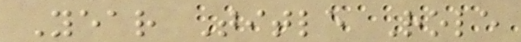Year Title Role
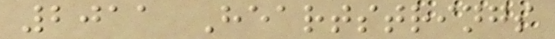2011 Heartstrings
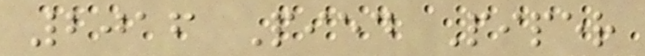2016 Pied Piper
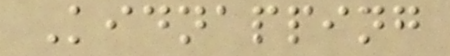Kidnapping
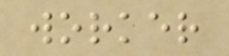worker
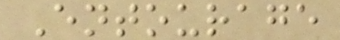Entourage
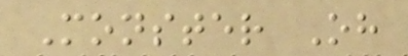Monster Oh
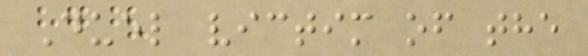Duel victim of the
